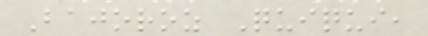Bajoroz Quiqui,
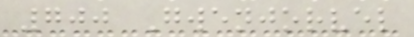700 Gwenjorvel
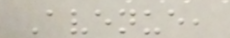Avenue,
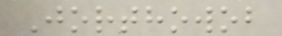Jorthowob
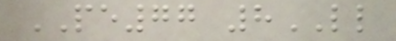PE77 8LL
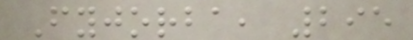Fyjorba, 295
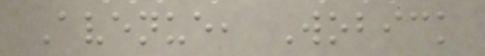Avenue, Wobick
